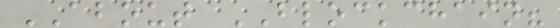ABOUT BLOCKCHAIN?
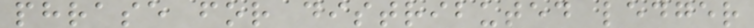phrase for distributed ledger
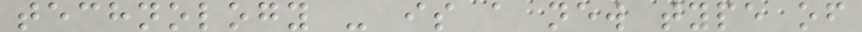technology - is a new type of
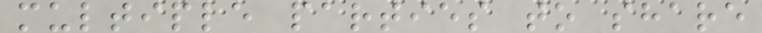multiple parties to share
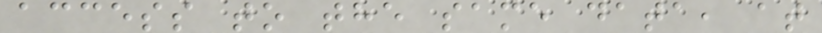access to the same data, at
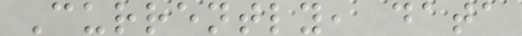Currently, data
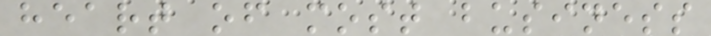heart of most business
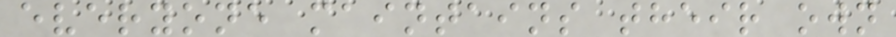everyone maintains their own
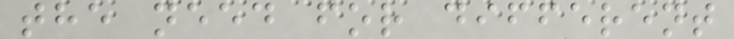the need for different
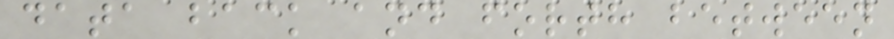data back and forth between
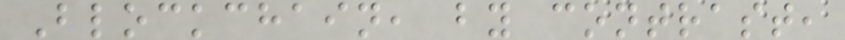Blockchain, by contrast,
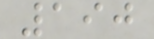190
